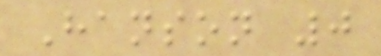Hanson 0
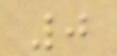0
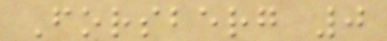Forsberg 0
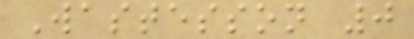Wastesson 0
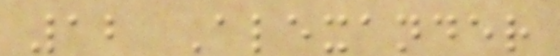12 Alexander
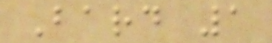Bard 1
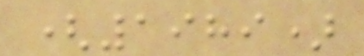(1989)
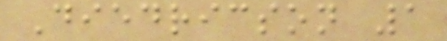Diedricson 1
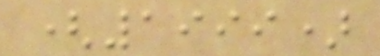(1999)
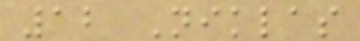12 Niklas
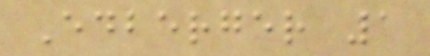Edberger 1
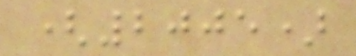(2005)
